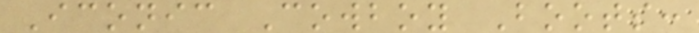Iconic Cowboy Boots:
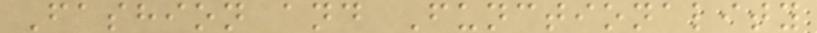Fashion and Functionality
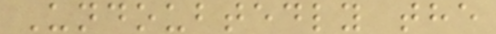Undoubtedly the
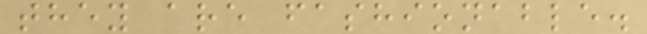they are fashionable.
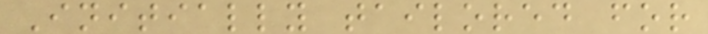Initially tailored for
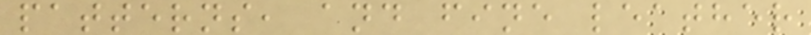patterns, and fine leather
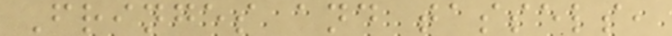Fringes and tassels,
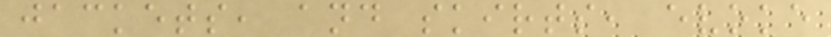jackets, and skirts, evoke
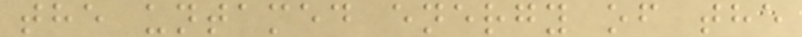the untamed energy of the
